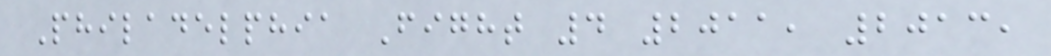Philadelphia Fight 4 2011, 2013,
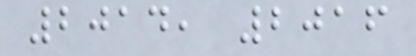2014, 2016
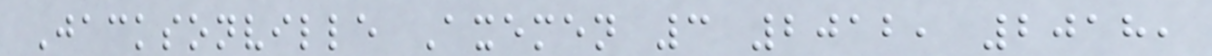Jacksonville Axemen 3 2012, 2018,
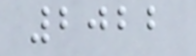2022
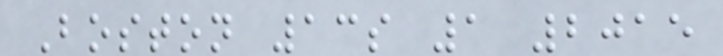Boston 13s 1 2015
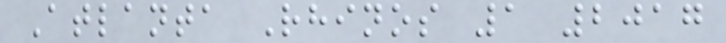Atlanta Rhinos 1 2017
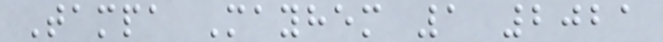Tampa Mayhem 1 2021
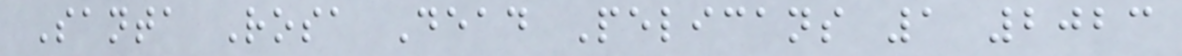Santa Rosa Dead Pelicans 1 2023
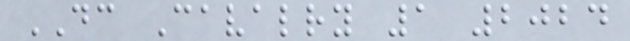DC Cavalry 1 2024
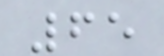65
